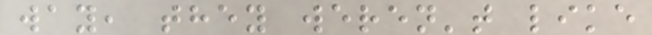way, they weren't like
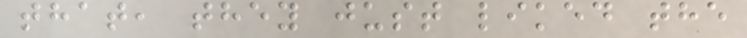that, they just liked the
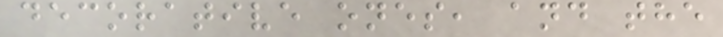decorative ones, and the
